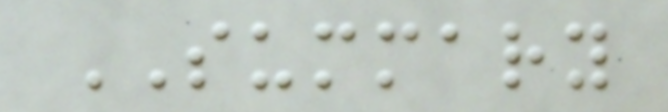SUMMARY
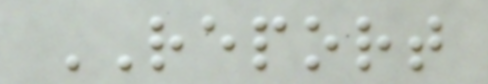REPORT
